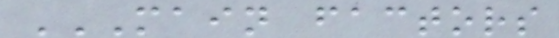MAIN FACTORS
